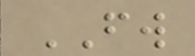FW
